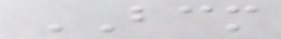BCM
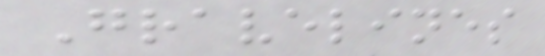Gravelines
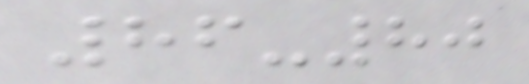86-80
